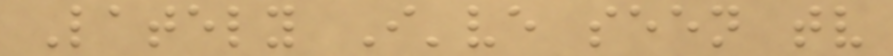Lately I've seen tv
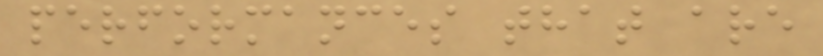performances that are
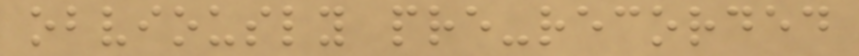obviously pre-recorded
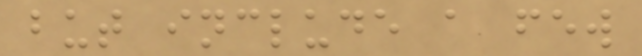but include a few
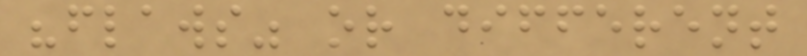"flaws" or different
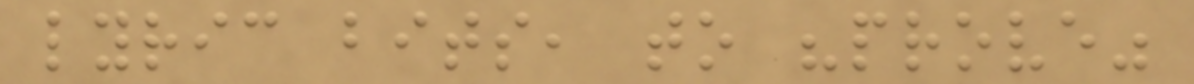lyric bits, to "prove"
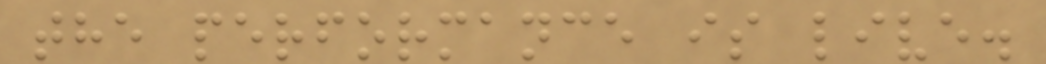the performance is live.
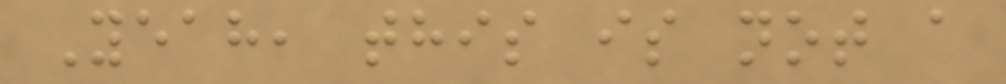Yeah, this is not a
